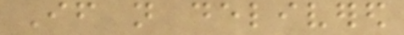If not delivered
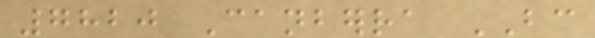7820 Canberra BC
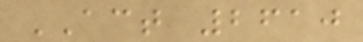ACT 2610
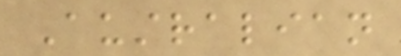Australian
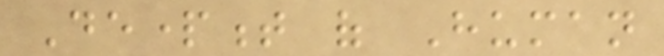Department of Human
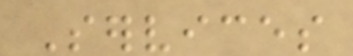Services
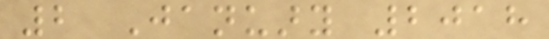2 January 2018
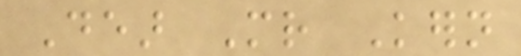Dear Mr Kern
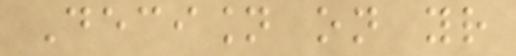Decision on your
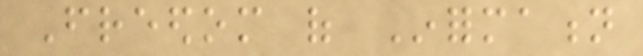Freedom of Information
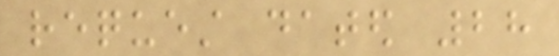request dated 28
